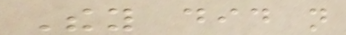They did not
